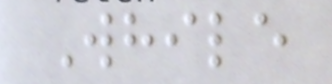While
